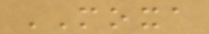MOXA
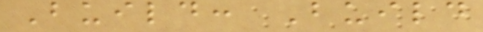Build: Build
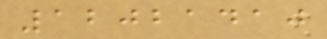12021410
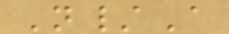N/A
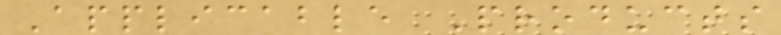Applicable Products
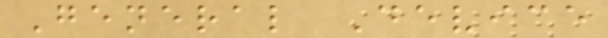General Device
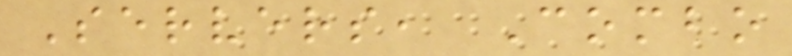Servers, Combo
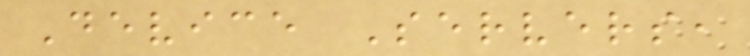Device Servers,
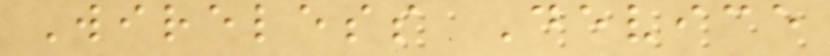Wireless Device
